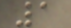1
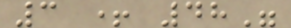3 + 48"
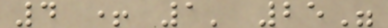4 + 1' 25"
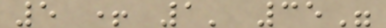5 + 1' 35"
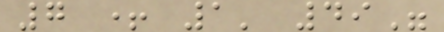7 + 1' 49"
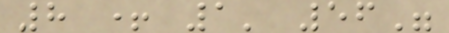8 + 1' 56"
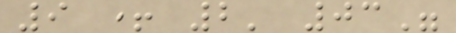9 + 2' 03"
